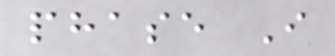phase I
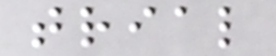trial
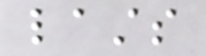lasts
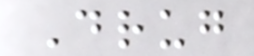Drug
